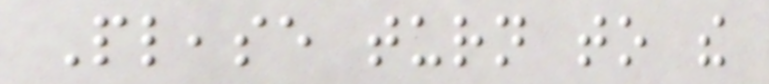Please turn to the
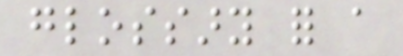glossary for a
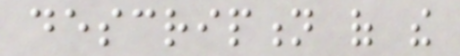description of the
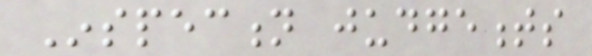Inspection judgements
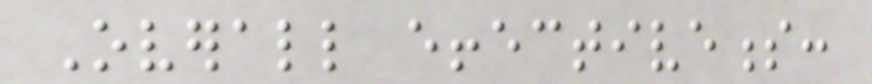Overall effectiveness:
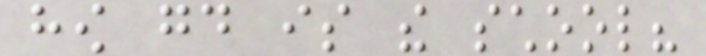how good is the school?
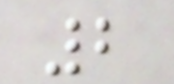2
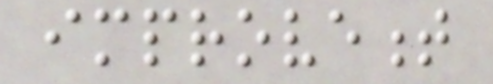improvement
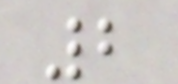2
